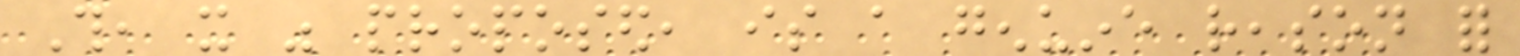This, it was proposed, is a genuine reason for
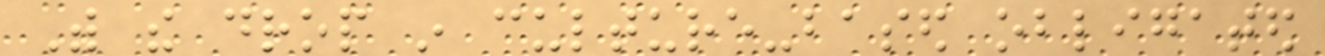With the drop in culture-based obligated
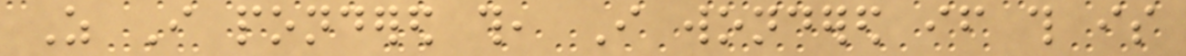As I pondered this, I wondered if this is
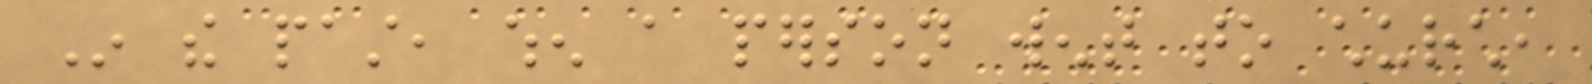In the past, when a person went to church,
